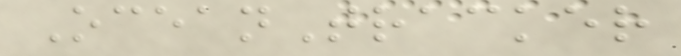OceanTracker
